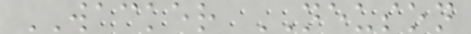WACKER NEUSON
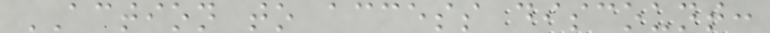ACTION to access discount:
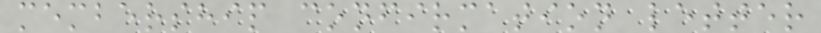membership confirmation letter
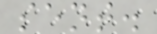sent.
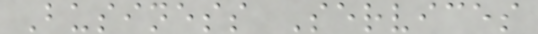Business Services
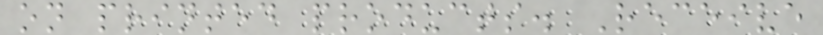on printed products. Receive
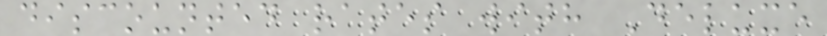discounted rates with Deluxe
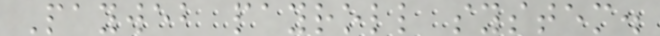Payweb payroll system.
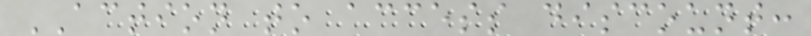ACTION to access discount:
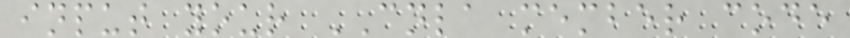input your CNLA member code
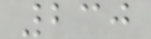230
